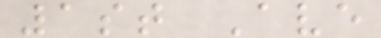1st Ave
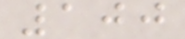100
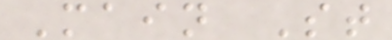Main St
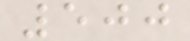500
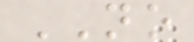NO
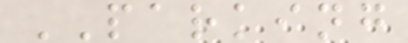PARKING
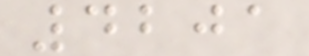4201
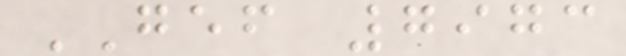GEF 7973
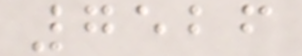7526
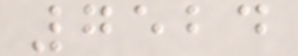7524
